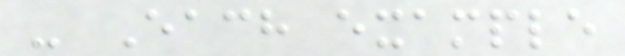- Each example
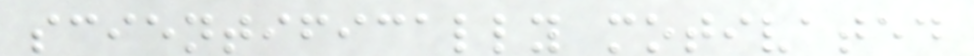scientifically motivated
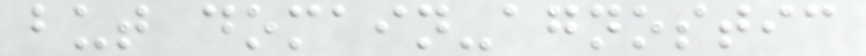but domain-agnostic
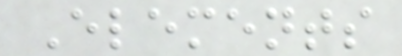Elements
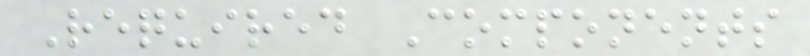Required Components
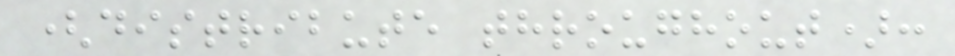(distribute throughout):
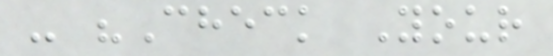- "Check Your
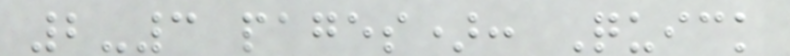2-3 pages): Quick
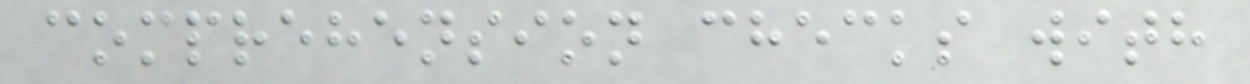comprehension checks with
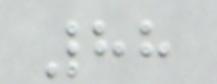88
